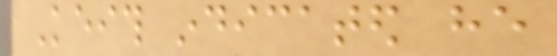Keith indicated he
